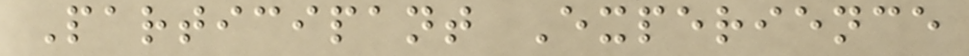Participant Experience
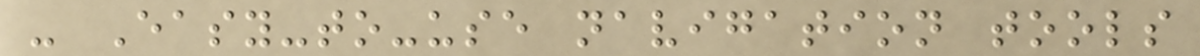- Easy-to-use navigation tools
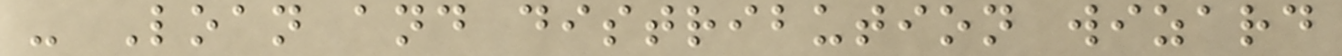- Loan and distribution wizard
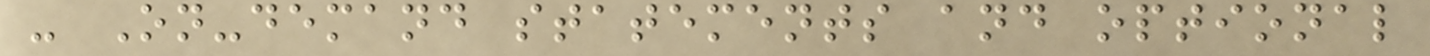- On-demand statements and optional
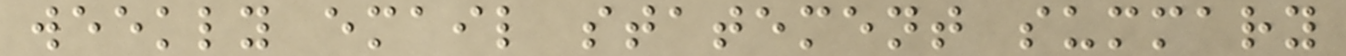weekly email statement summary
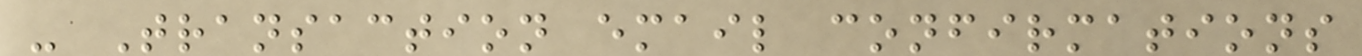- Transaction email confirmations
